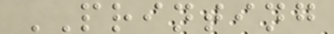PRINTING
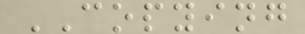COPYING
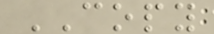COPY
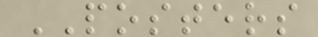POSTERS
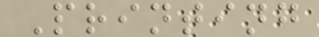Printing
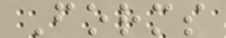Forms
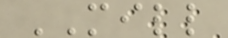MILL
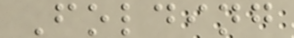Folding
